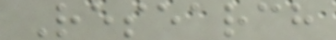Research
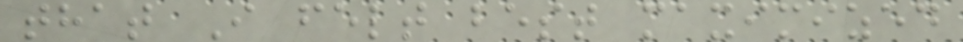that I felt best maximized
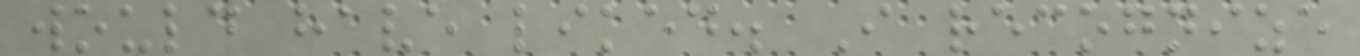would have liked. I recognize
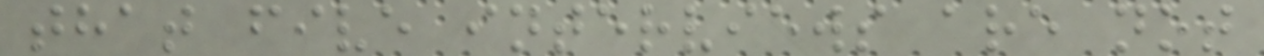that five interviews are not
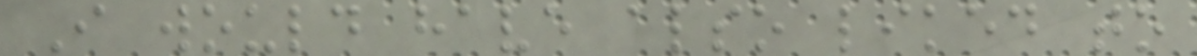I would have also liked to
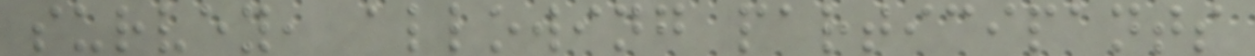survey, allowing participants
